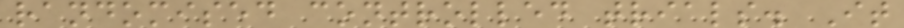randomised controlled trials. It
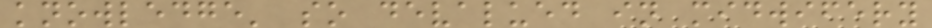knowledge' so devalued in midwifery
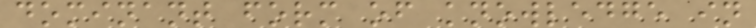dominant form of knowledge in
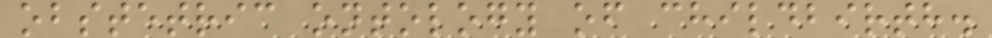obstetric ontology of childbirth.
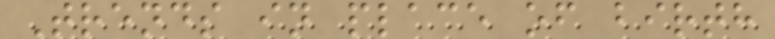Trends in place of birth
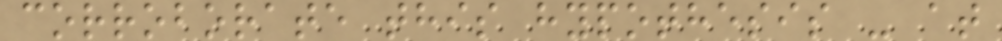corroborate this hypothesis - at
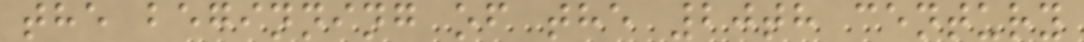the beginning of the 20th century
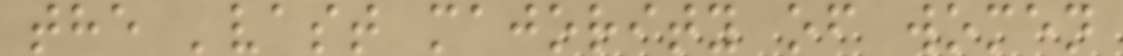the 'vast majority of women
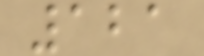121
